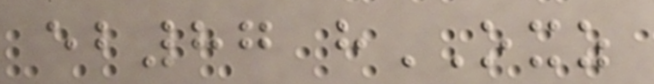eb87 hOXZ
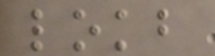lokb
